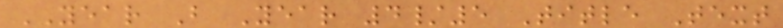YEAR B Year 4/5 Title Text
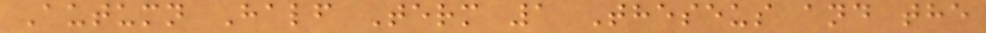Autumn Half Term 1 Theseus and the
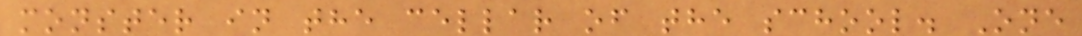monster in the cellar of the school. One
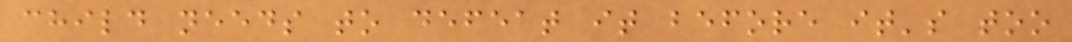child needs to defeat it before it's too
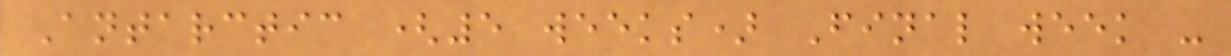Antarctic (5 weeks) Final week -
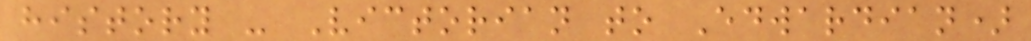history - Victorian to Edwardian)
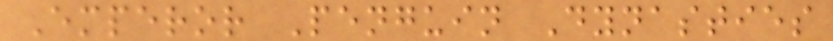Emperor Penguin Dynasties
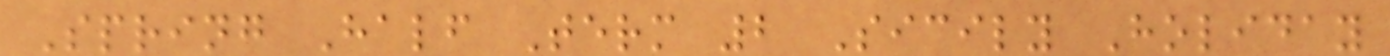Spring Half Term 2 Sicily Holiday
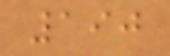190
